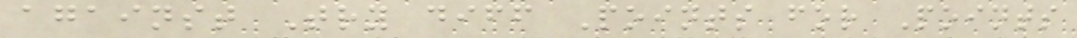against Try diff Points for Points
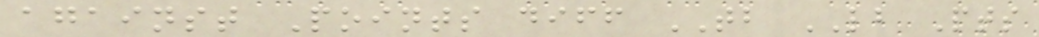against Points diff TB LB Pts
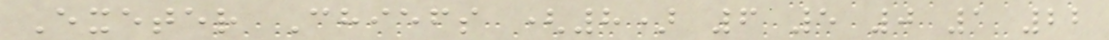Exeter Chiefs (8) 6 5 0 1 22
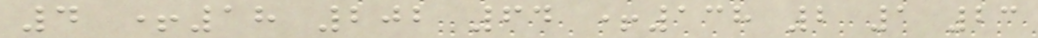4 +18 202 64 +138 2 1 23
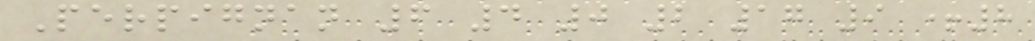Perpignan 6 4 0 2 17 9 +8
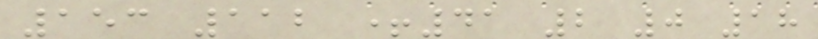153 112 +41 2 0 18
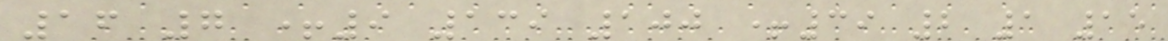16 7 +9 139 100 +39 2 1 15
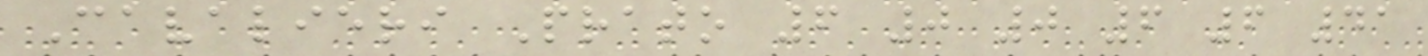Cavalieri Prato 6 0 0 6 6 41
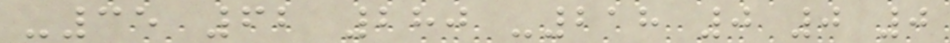-35 62 280 -218 0 0 0
